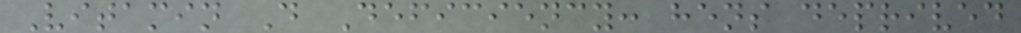Vitamin D Deficiency: hens deprived
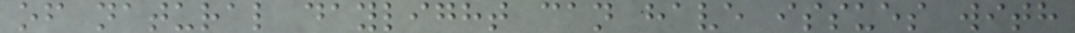of natural daylight can have issues with
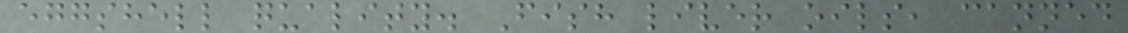eggshell quality. Fish liver oils, canned
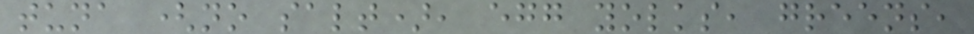tuna (no salt), egg yolks, greens,
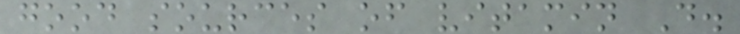good sources of vitamin D.
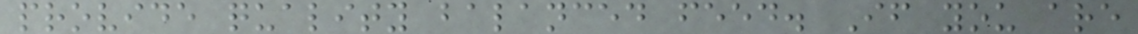provide quality balanced feed. If you are
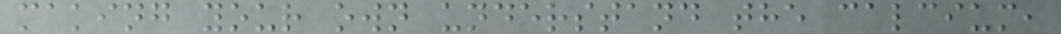making your own understand the calcium,
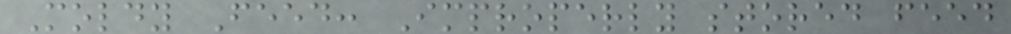Moldy Feed: Improperly stored feed
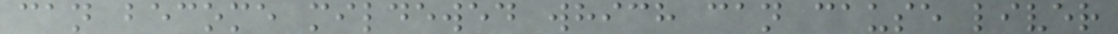can become mildewed which can cause liver
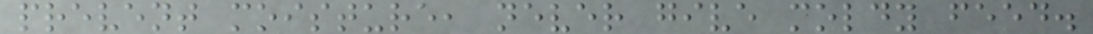prevent moisture, never give moldy feed.
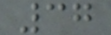37
